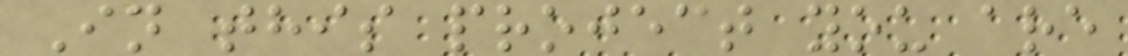In this project you are
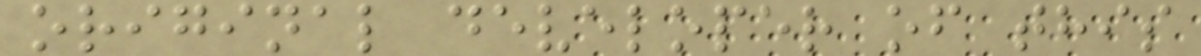original developer of this
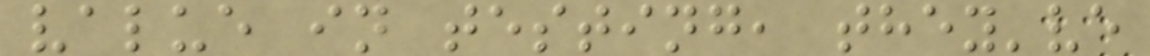value in testing, they've
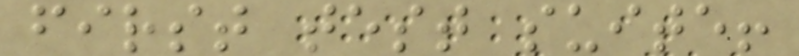first test suite!
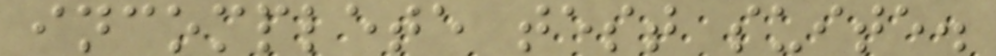incomplete test suite.
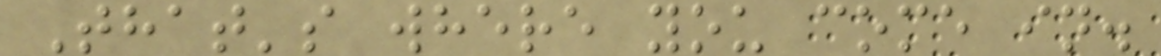That's where you come in.
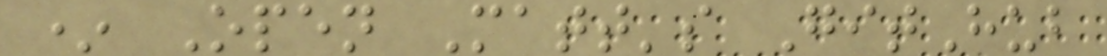* Open Matt's GitHub
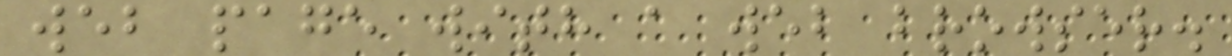web page with a web browser.
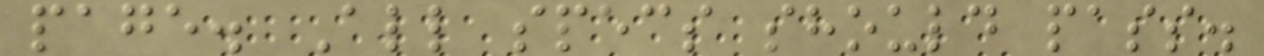page. All specs should pass.
